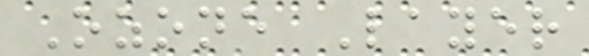Ozone Layer
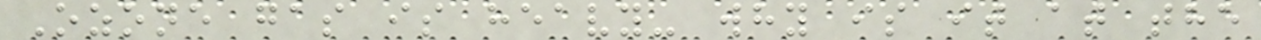Ozone gas is heavy- why is it at the
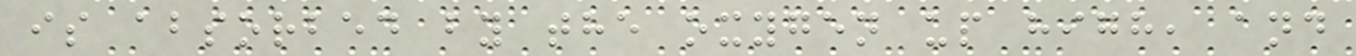is absorbed by the oxygen up high, and
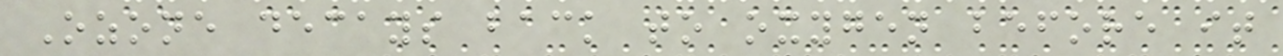Ozone decays back to oxygen before it
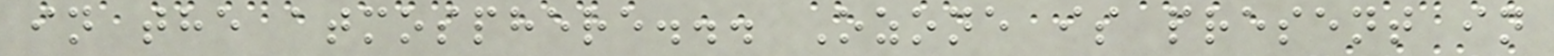in the atmosphere... Ozone is present in
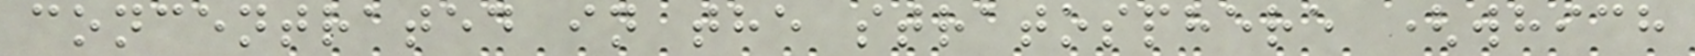concentrated in the stratosphere (which
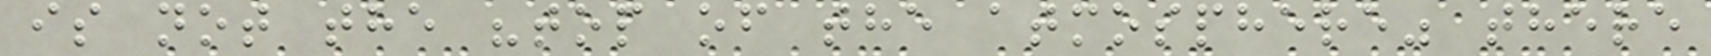is not the "top of the atmosphere" there
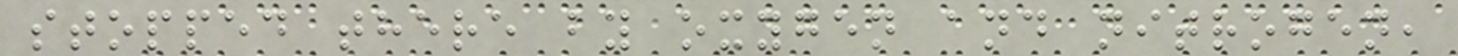stopped there by oxygen and nitrogen,
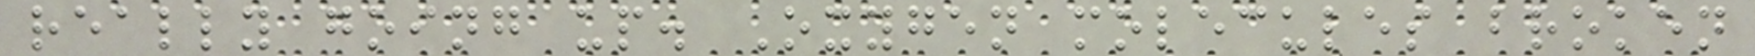really going up. Oxygen molecules broken
